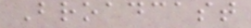Broadcast
